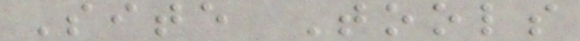Site Tools
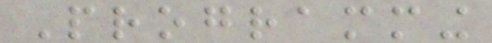Programming
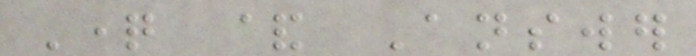Question & Answer
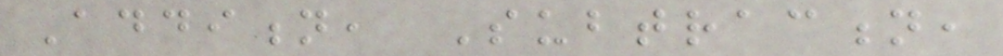Addition, Subtraction,
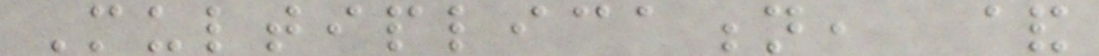Multiplication, &
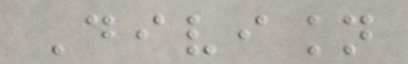Division
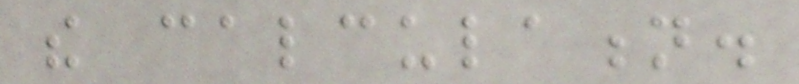the calculation.
